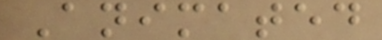Animated
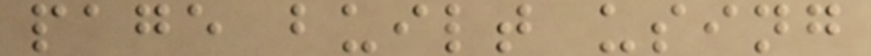page built using
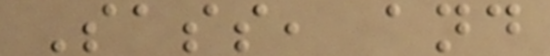Sass, and
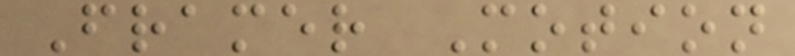Framer Motion
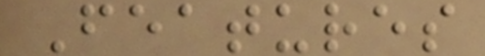Features
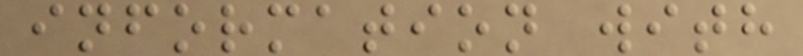information with
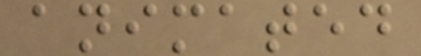animated
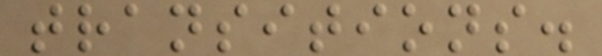transitions.
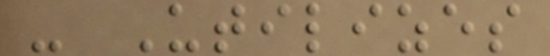- Utilizes
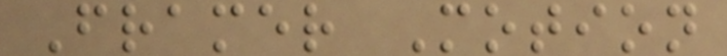Framer Motion
